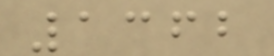1362
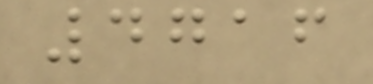4716
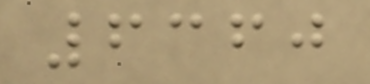6360
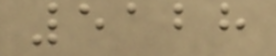5128
